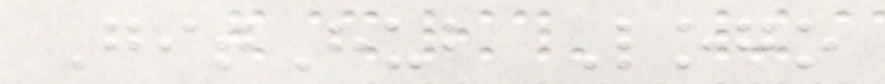GitHub Logo
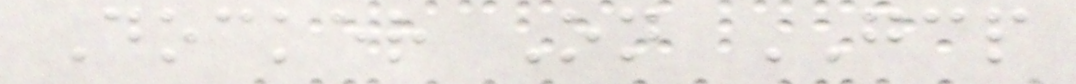Docker On GCP
